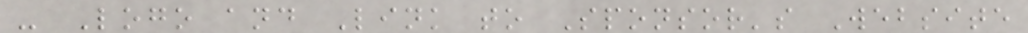- Logo and Link to Sponsor's Website
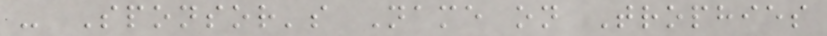- Sponsor's Name on Trophies
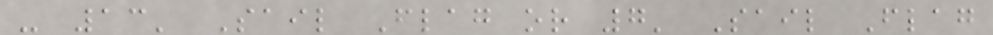- 13' Sail Flag or 7' Sail Flag
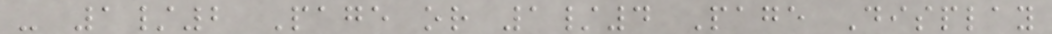- 1/2 Page or 1/4 Page Display
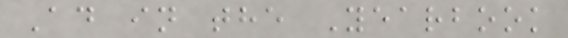Ad in the Yearbook
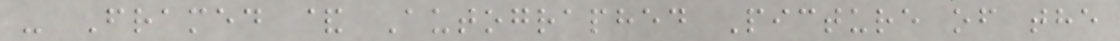- Framed & Autographed Picture of the
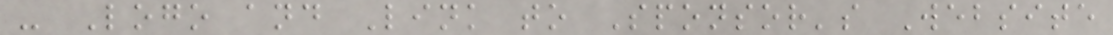- Logo and Link to Sponsor's Website
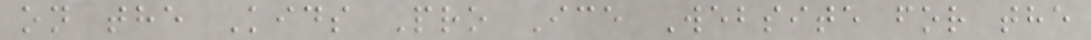on the Kids Pro Ice Website for the
